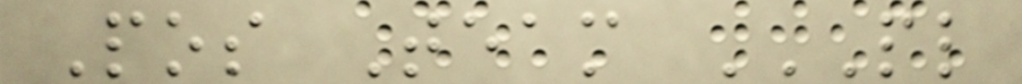Pos Team PL
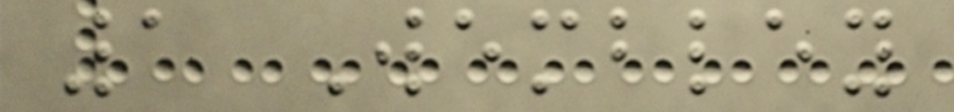1 Wembley
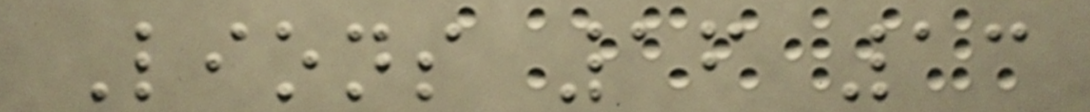Lions 16 13
